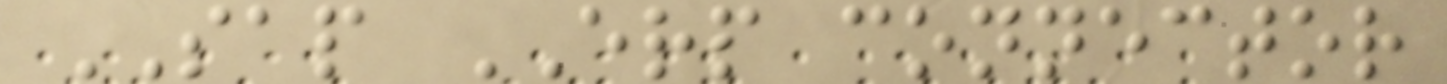SAP ERP connector
